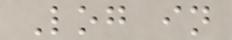Log in
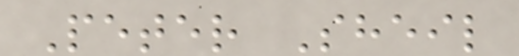Peter Sheil
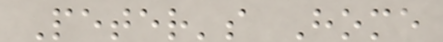Peter's Home
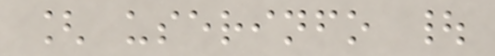[ userinfo |
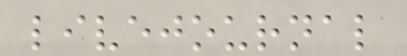livejournal
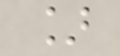]
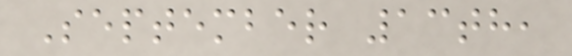September 13th,
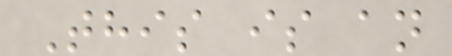This is an
